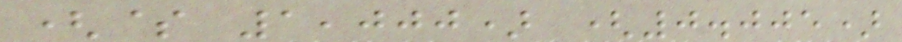($ 1,000) (0.005)
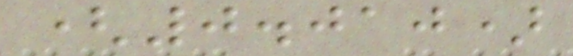(0.010)
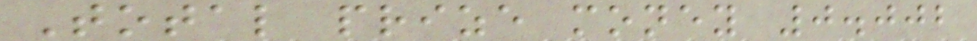Total prize money 0.002
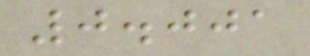0.001
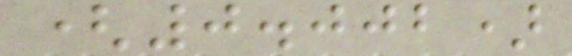(0.002)
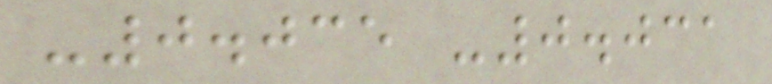-0.035 -0.031
